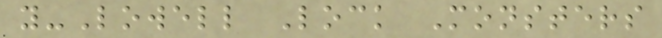y-Lowell Lock Monsters
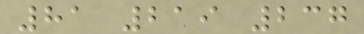81 219 237
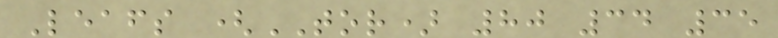Leafs (TOR) 80 34 35
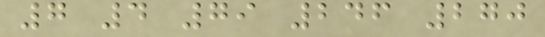7 4 79 246 270
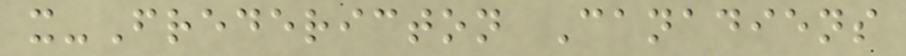x-Fredericton Canadiens
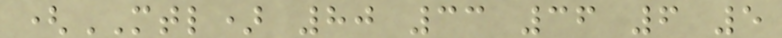(MTL) 80 33 36 6 5
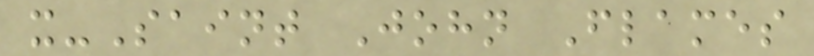x-Saint John Flames
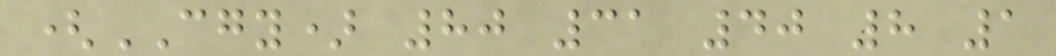(CGY) 80 31 40 8 1
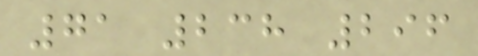71 238 296
